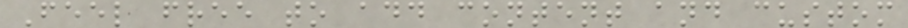Feel free to add content and custom
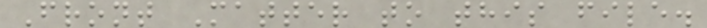Front Matter to this file.
